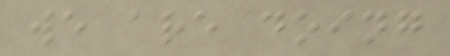we are doing
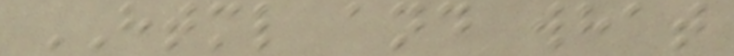HTML and what
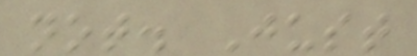not. Just
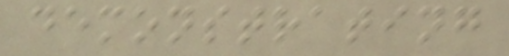demonstrating
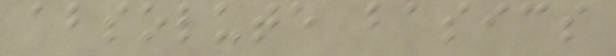absolute basics
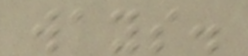ways.
